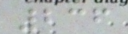236
